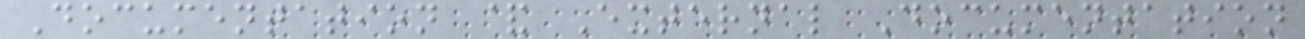Documentation & External Documentation
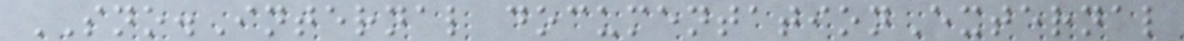SNO.Internal documentationExternal
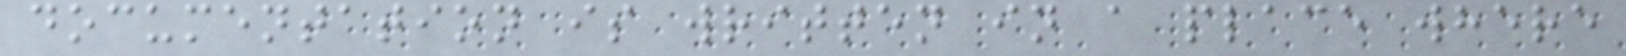documentation is written in a place where
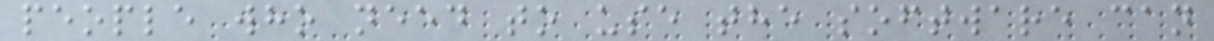people who need to use the software can
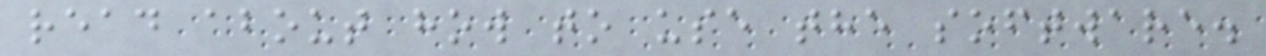read about how to use the software.
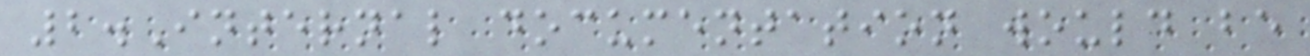2.Internal documentation would be
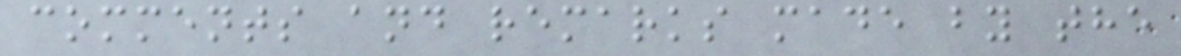comments and remarks made by the
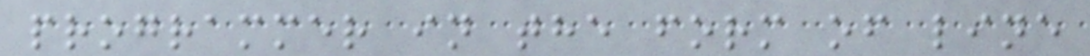programmer in the form of line
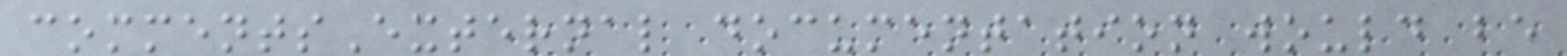commentsExternal documentation would be
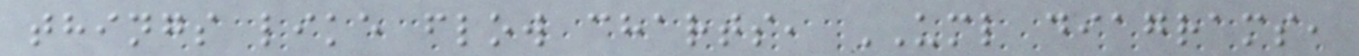things like flow charts, UML diagrams,
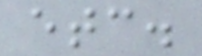etc.
